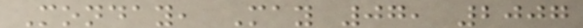Monday, May 07, 2007
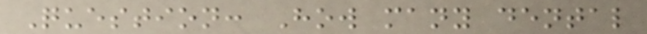Question: How many dental
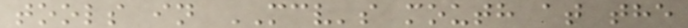tools in MCV's mouth at the
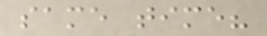same time?
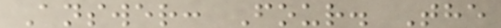Answer: Four. The
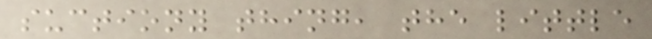suctiony thing, the little
